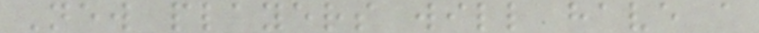New players will have a
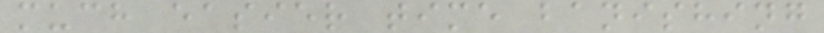much easier time banishing
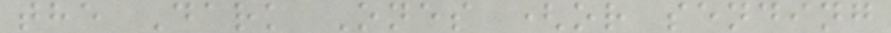the Dark Ones (or sending
